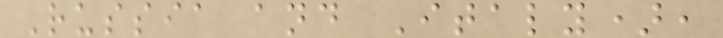Russia and Italy),
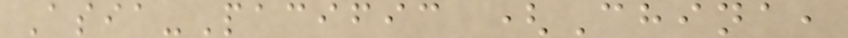Asia-Pacific (China,
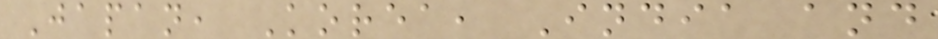Japan, Korea, India and
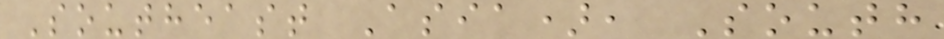Southeast Asia), South
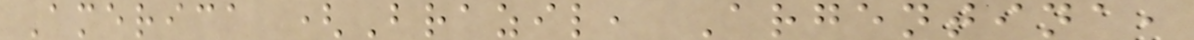America (Brazil, Argentina,
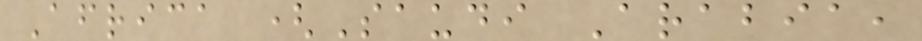Africa (Saudi Arabia,
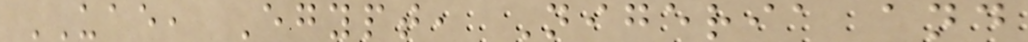UAE, Egypt, Nigeria and
